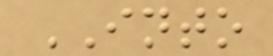INTO
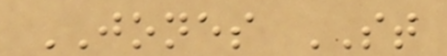JONES ST
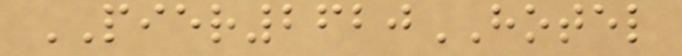PIER2620HOTEL
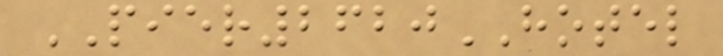PIER2620HOTEL
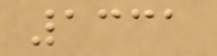1331
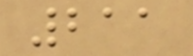211
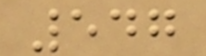547
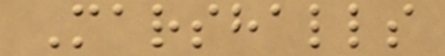Marshalls
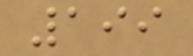199
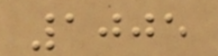1005
